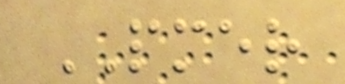PMER
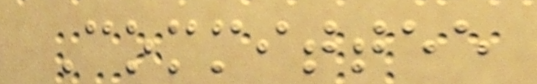Committee
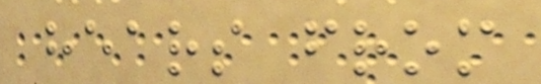hears from
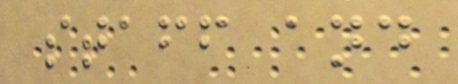staff and
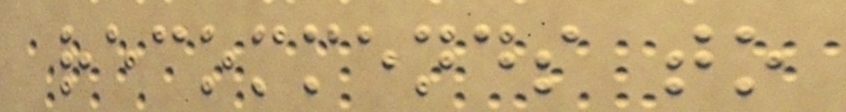recommends to
